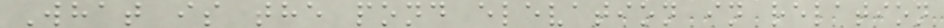What is the pond elevation in relation
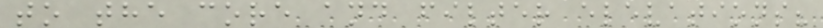to the core and filter elevations?
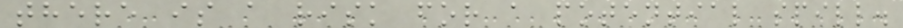there is a risk for a potential spill.
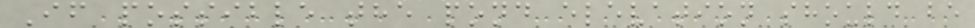If possible the pond elevation should be
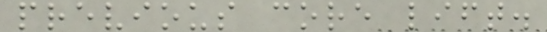previous core lift.
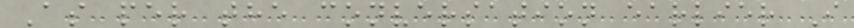As per the conversation earlier I
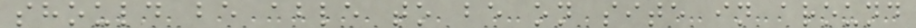should be able to be on site in around
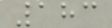183
